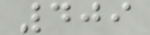409
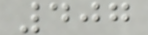407
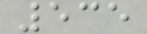535
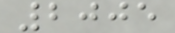2005
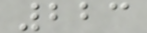223
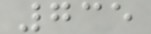735
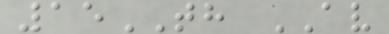15TH AV
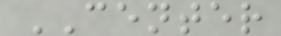CENTER
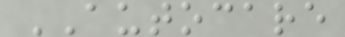AUTOCARE
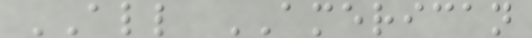ALL AMERICAN
